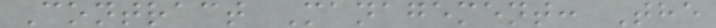Contract Management: The
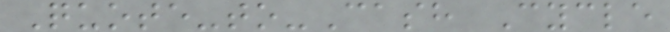Quote-to-Cash Cycle
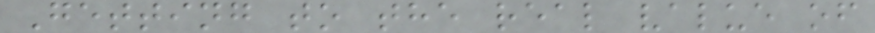Getting to the real value of
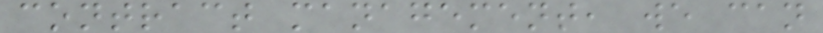contract management, we can
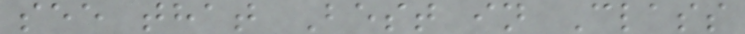see that Best in Class
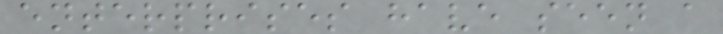enterprises have seen a
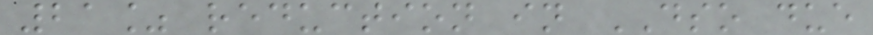21% reduction in DSO due
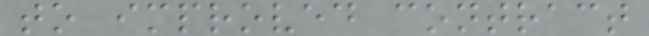to improved contract
